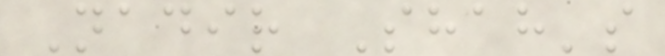Nadir Shah's
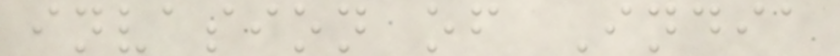invasion of India
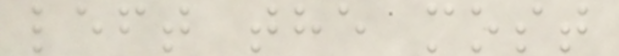left the most
